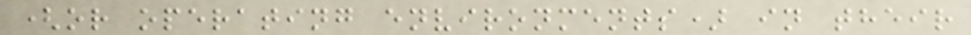(or operating environments) in their
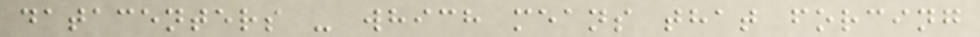datacenters - which means that forcing
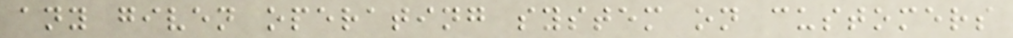any given operating system on customers
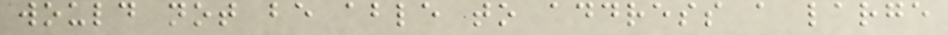would not be able to address a large
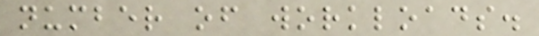number of workloads.
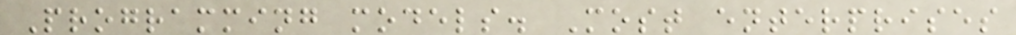Programming models. Most enterprises
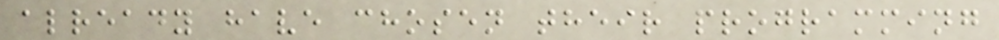already have chosen their programming
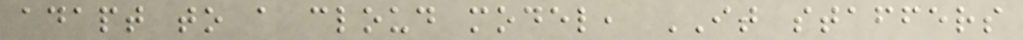adapt to a cloud model, IT staffers
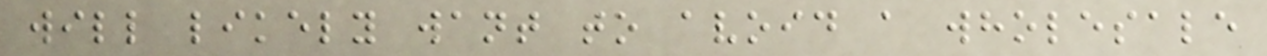will likely want to avoid a wholesale
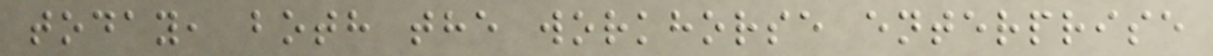today, both the workhorse enterprise
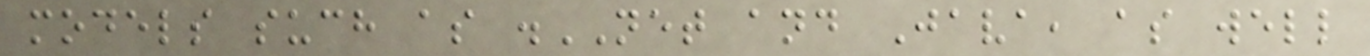models such as .NET and Java, as well
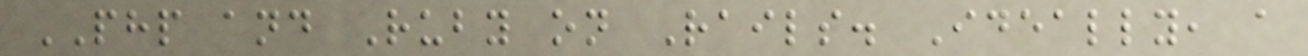PHP and Ruby on Rails. Ideally, a
